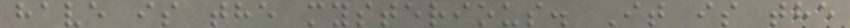have is the mysterious. It is the
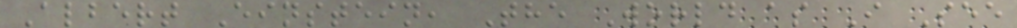Albert Einstein, The World as I See
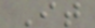It
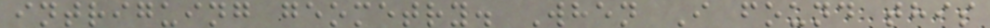intriguing geometry. When I found this
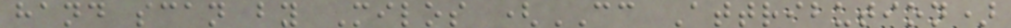hand scan by Milos (CC Attribution)
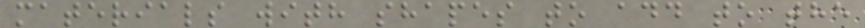materials with shapes to add to the
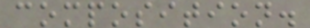composition.
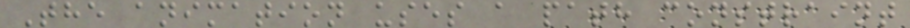The animation uses a path constraint
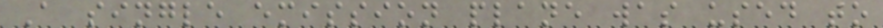A single emission plane was used to
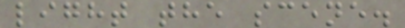light the scene.
